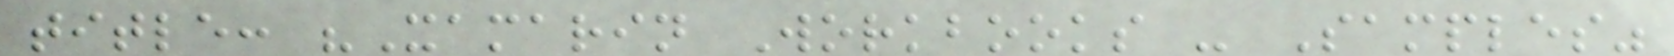title: "Xamarin Workbooks - Samples"
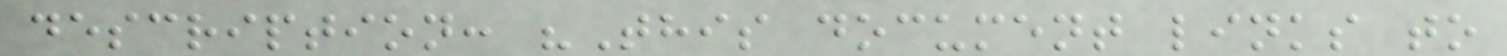description: "This document links to
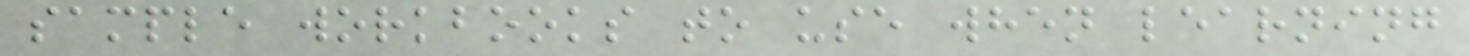sample workbooks to use when learning
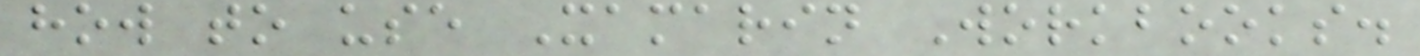how to use Xamarin Workbooks.
